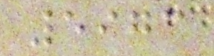5973
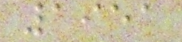1951
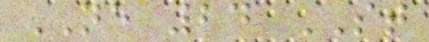NE 24 ST
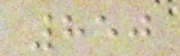850
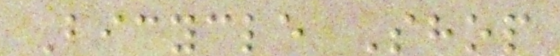Bicycle Shop
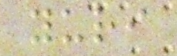yuri
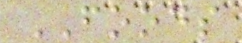FOODS
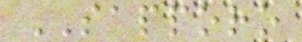SAPPORO
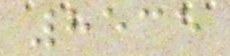8535
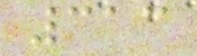313
